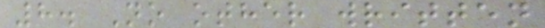8. No other written
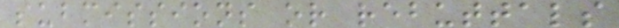submissions or rebuttals
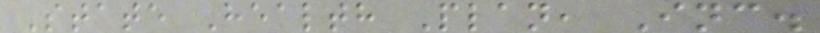State Health Plan, Inc.
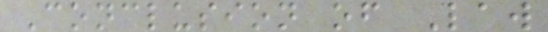Conclusion of Law
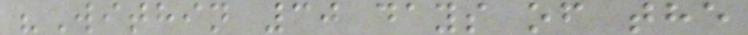"Within 30 days of the
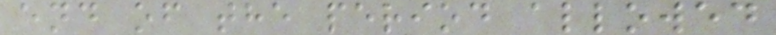end of the period allowed
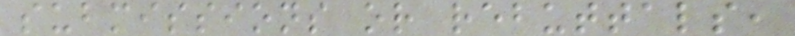submissions or rebuttals,
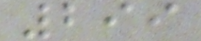299
